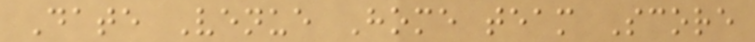Date Venue Home team Score
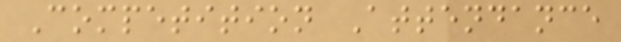Competition Attendance
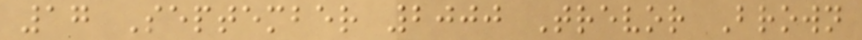17 September 2000 Trevor Brown
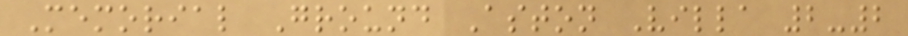Memorial Ground Aston Villa 2-2
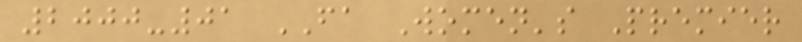2000-01 FA Women's Premier
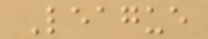League
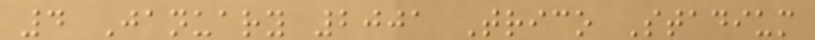4 January 2001 Trico Stadium
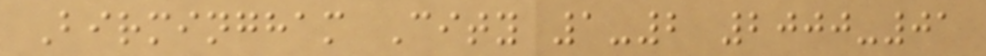Birmingham City 1-2 2000-01
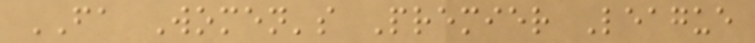FA Women's Premier League
